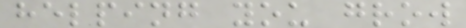helping you grow
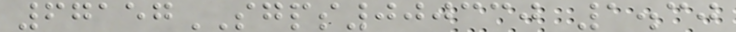67157SGPS000330 1.30
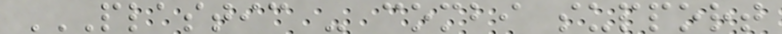PLASTIC - COMBI SUPPORT
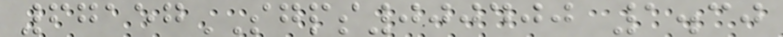67157SGPS000400 1.30
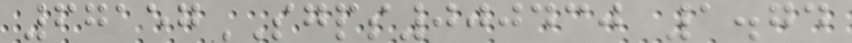67157SGPS000430 1.74
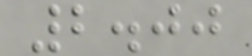2.00
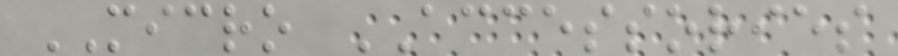MICRO ACCESSORIES
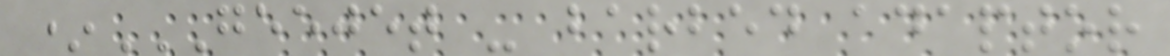*GEEJET - BARBED ADAPTOR
